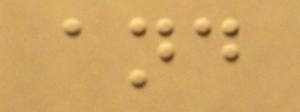and
